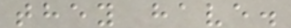they have.
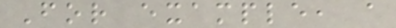For example, a
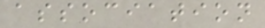association
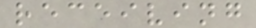receiving
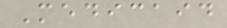Medicaid
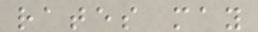rates may
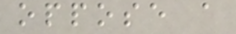oppose a
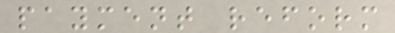payment reform
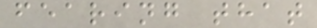fearing that
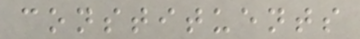constituents
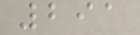291
